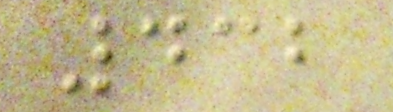432
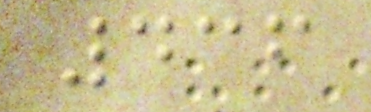436
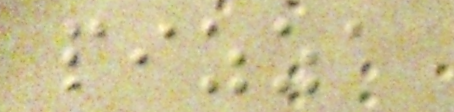pizza
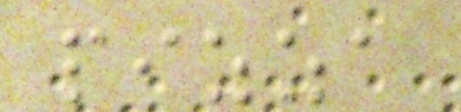pizza
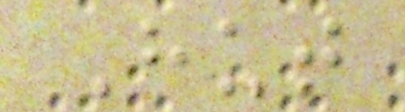Hut
